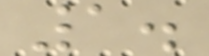1.
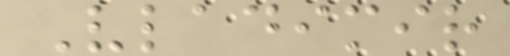Vladimir
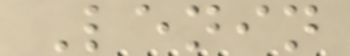Lenin
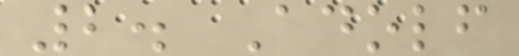2. Adolf
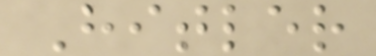Hitler
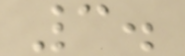3.
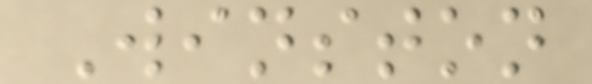Winston
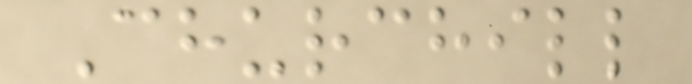Churchill
